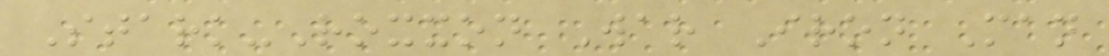Stark-Roxxon War Iron Man
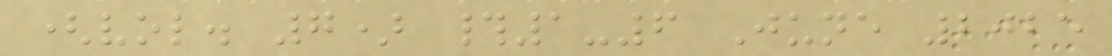(vol. 7) #1-6 June 2025
